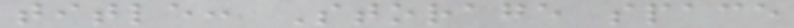title: Storage space
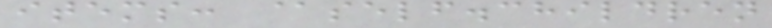items: @self.children
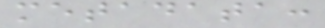metadata:
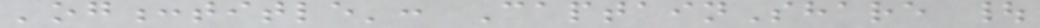'og:title': CaptainShare |
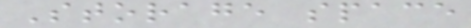Storage space
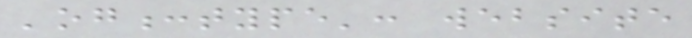'og:type': website
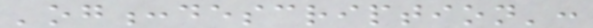'og:description':
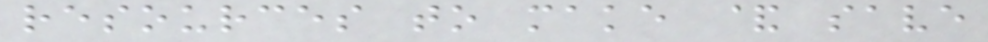resources to make & save
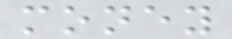money
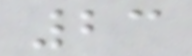23
